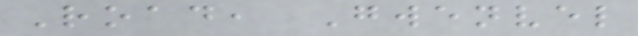Road, Gwenvel
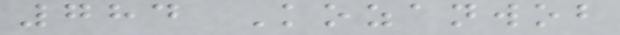784 Kozanwob
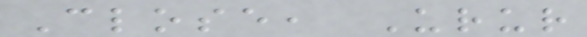Close, Urur
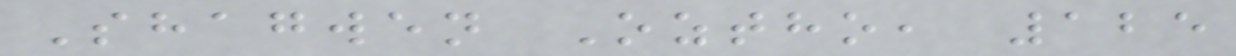Shagwen Oztho, 125
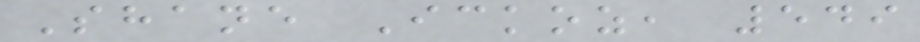Shane Ickoz, 549
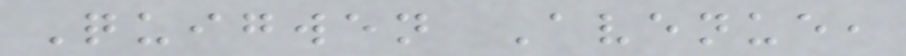Quigwen Avenue,
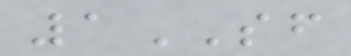1SF
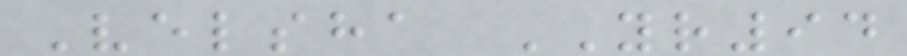Velsha YR94
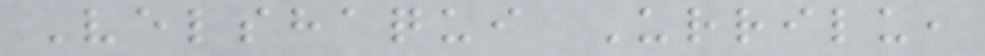Velshaqui Urrilu,
